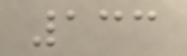133
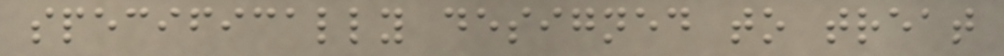specifically designed to treat
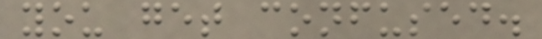you get confused.
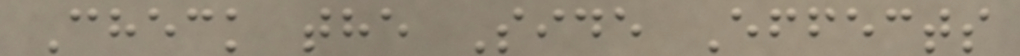Check the Side Effects
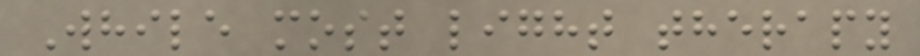While most light therapy
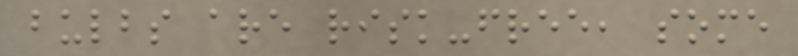bulbs are risk-free, some
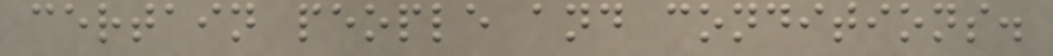certain people and conditions.
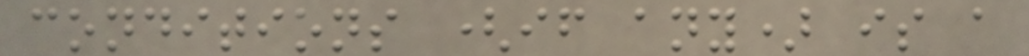conditions (if any) is a
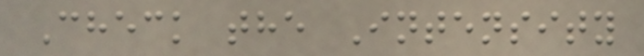Check the Intensity
